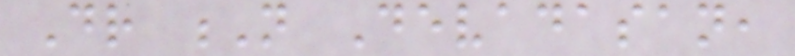Dr N Devadasan,
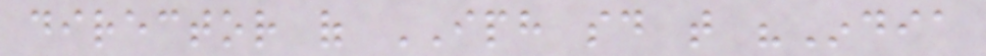director of IPH said that "India
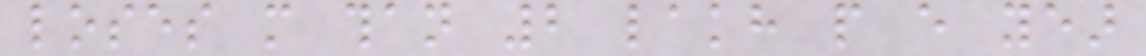loses more than 2 lakh people every year
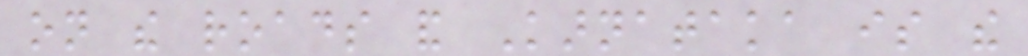on the roads and Karnataka is the
